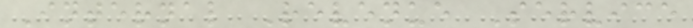Internal Revenue Service
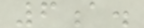6a.
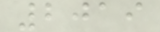2019
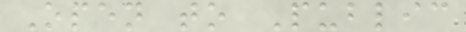Open to Public
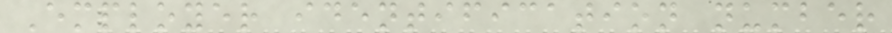Employer identification number
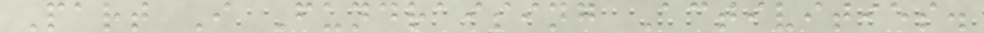Part I Fundraising Activities.
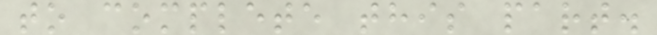to complete this part.
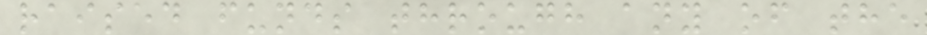raised funds through any of the
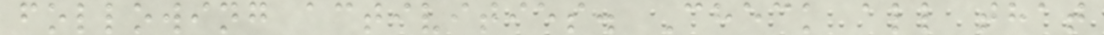following activities. Check all that
